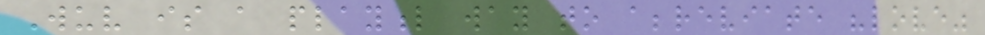Wuv is a playful way to abbreviate "love"
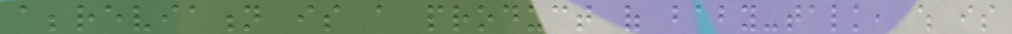abbreviation is a product of baby-talk, which is
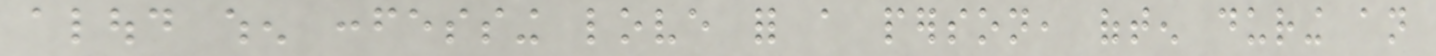aloud when confessing love for a person, often during an
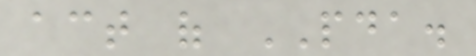act of PDA.
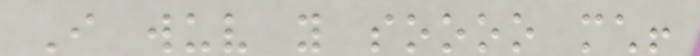I wuv you soooo much!
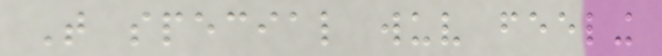That special wuv feeling
